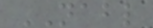NABL
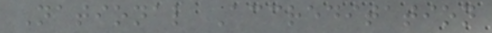National Accreditation
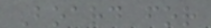Board for
